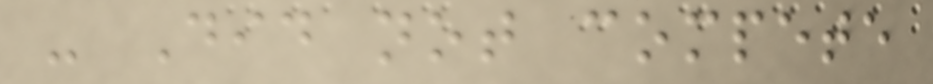- Did not compete
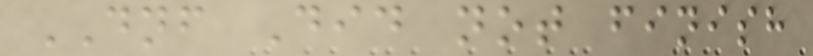DNF Did not finish
